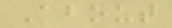About
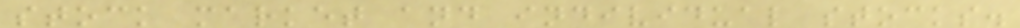stock market and individual stocks.
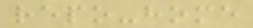repo-home
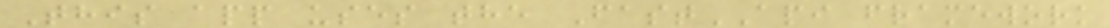This app uses the FastAPI framework
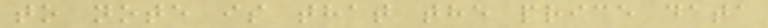to note is that the price data
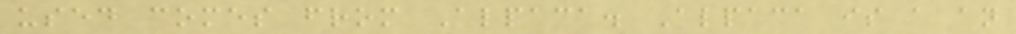used comes from Alpaca. Alpaca is a an
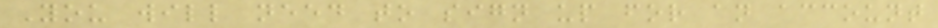You will need to sign up for an account
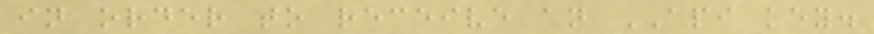in order to receive an API key.
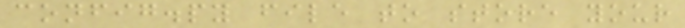config.py file to store your
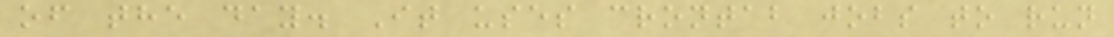of the day. It uses crontab jobs to run
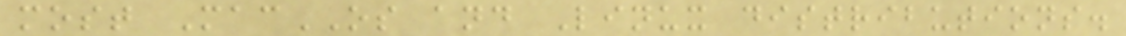most MacOS and Linux distributions.
